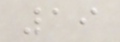19
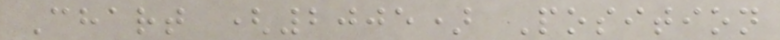Chart (2005) Position
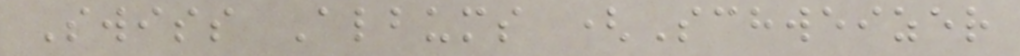Swiss Albums (Schweizer
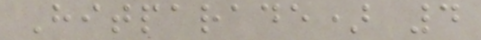Hitparade) 4
